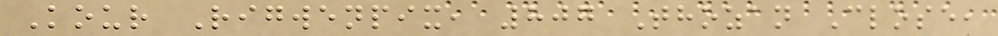Kour Rigwenpix, 807 Thozan Close,
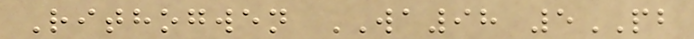Rithogwen WA98 5PB
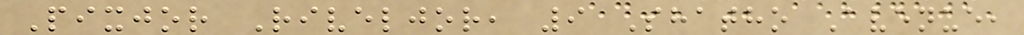Pixjor Riveljor, 9 Shatho Avenue,
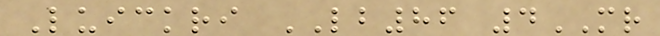Luickri LB86 4MR
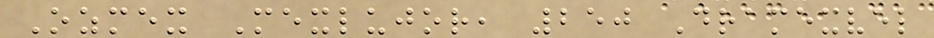Ozmex Mexlujor, 250 Dramexvel
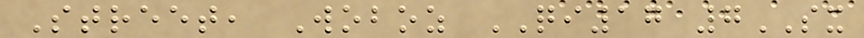Street, Woboz QI17 7SX
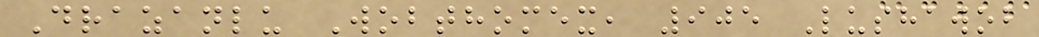Drazanlu Wobthomex, 905 Lushawob
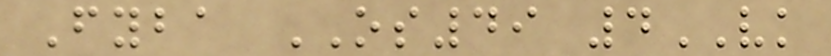Fyba OS49 4VK
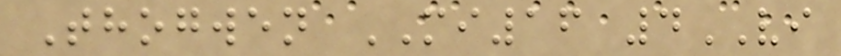Thogwen MI16 4VI
